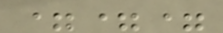===
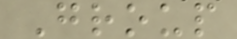Group
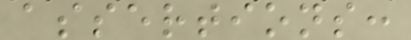assertions:
